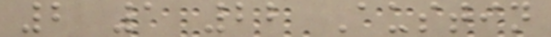2 1 22 Austin
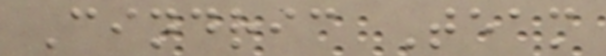Cindric Team
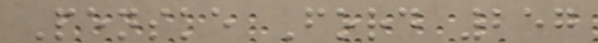Penske Ford 257
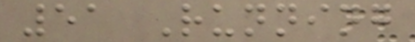51 Running
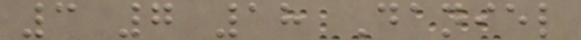3 7 18 Daniel
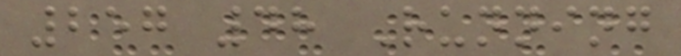257 48 Running
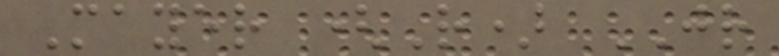Mayer (R) JR
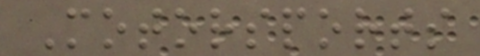Motorsports
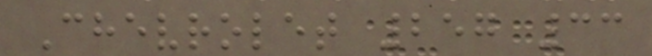Chevrolet 257 33
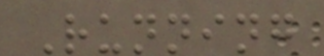Running
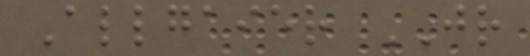Allgaier JR
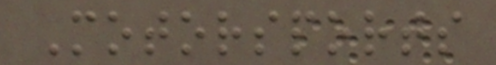Motorsports
